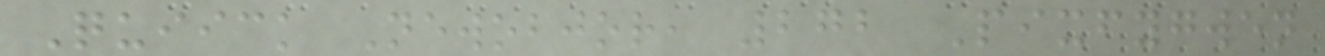Quiick Newobjor, 272 Pixfygwen
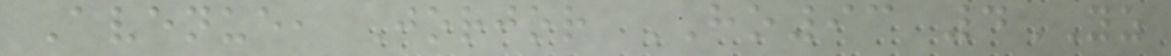Avenue, Jorjor HO93 4YZ
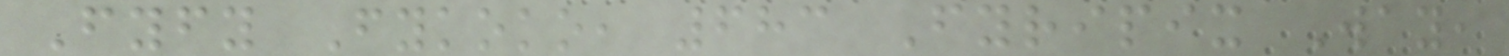Fyfy Fykoko, 683 Fyripix Way,
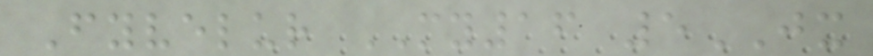Fyvelur MY16 5JX
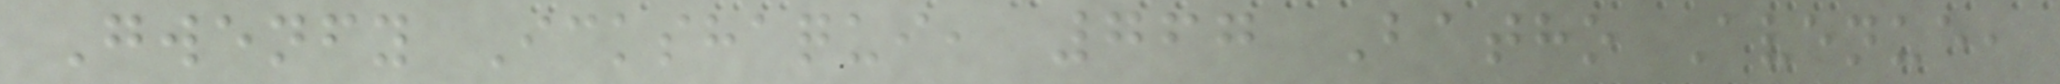Gwenfy Ickshaqui, 767 Batho Avenue,
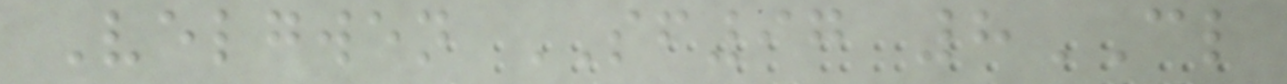Velgwen SF97 8CL
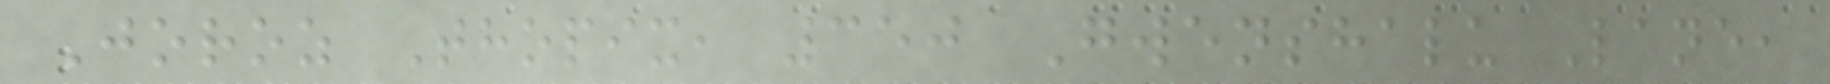Joroz Thopix, 350 Gwenshalu Lane,
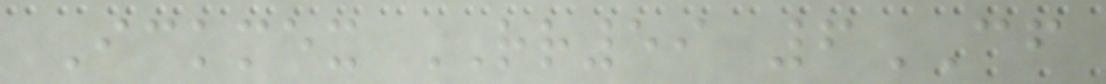Ickmex RR59 6CF
